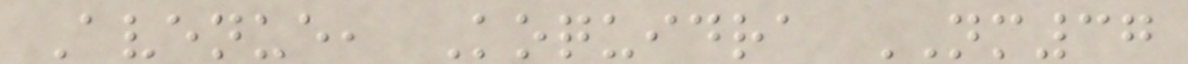Avenue, Koquidra NM37
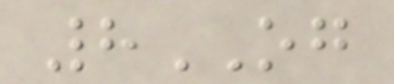8OG
